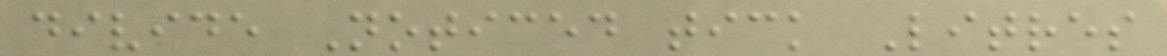divide Noticed tick Litres
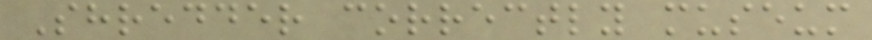Shredder correctly museum
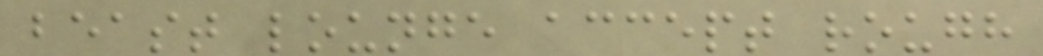beast lounge accept rough
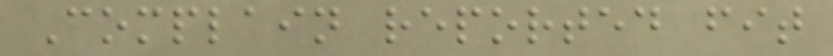Complain reported fit
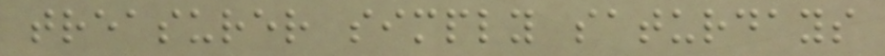treasurer simply saturdays
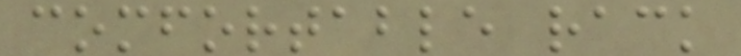comfortable rack
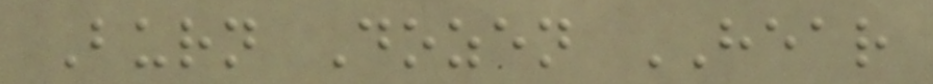Burn Dozen HEAR
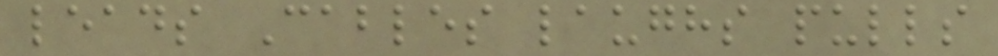leads Cables laughs pulls
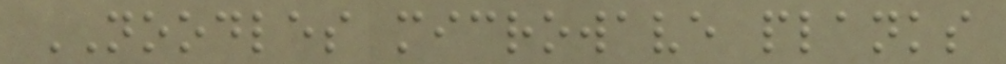NOODLES microwave planks
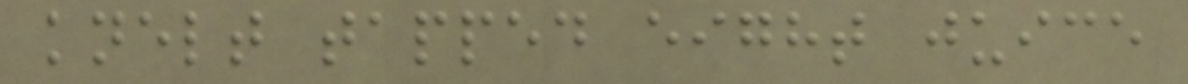knelt tapped eight juice
